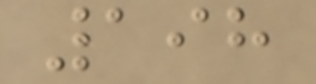198
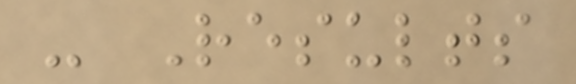- Results
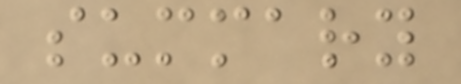summary
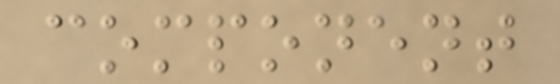component
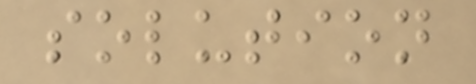solution
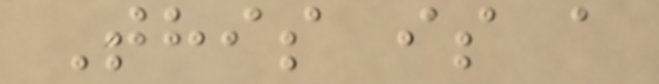This is a
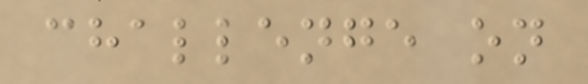challenge on
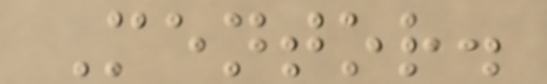Mentor.
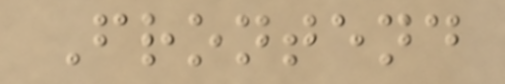Frontend
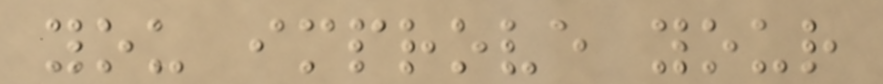you improve your
